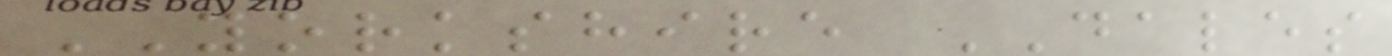YORKSHIRE DALES
